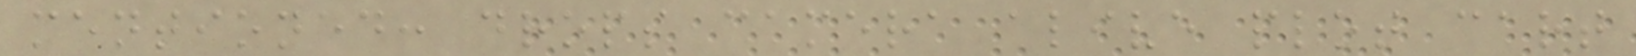mentioned: drops camera alive plot cart
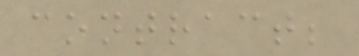contract;
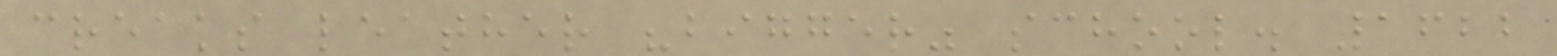creaks leather "bigger" school. 1622
